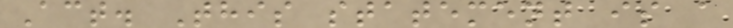Act. This statement is a
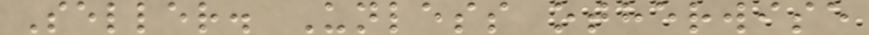Seller. Unless otherwise
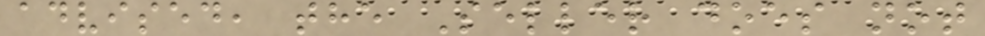advised, the Seller does not
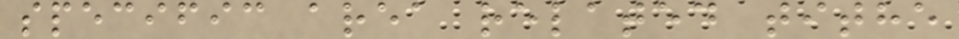specific area related tithe
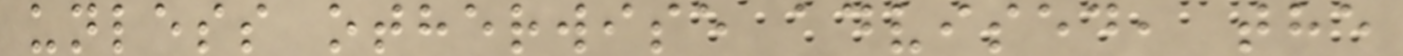unless otherwise advised, the
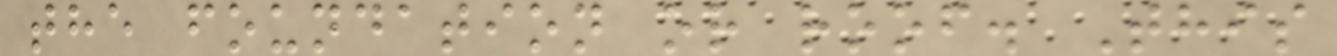the foundation or roof. This
